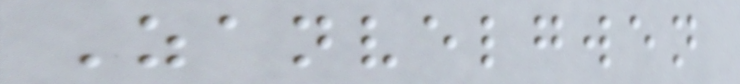Zanvelgwen
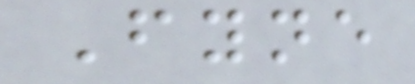Fyne
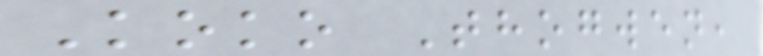Koko Thogwen,
